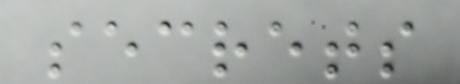secrets
